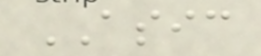ASIC
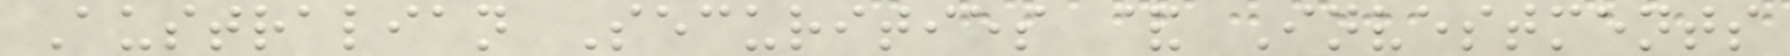Australian Securities & Investments
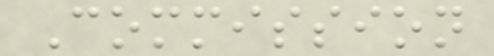Commission
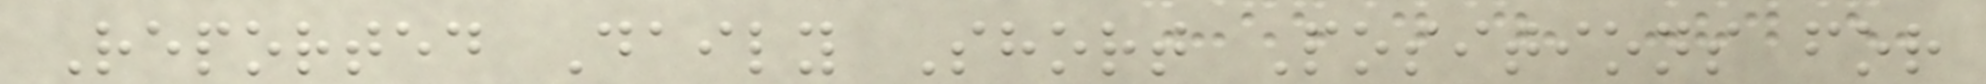Reported Daily Short Positions for
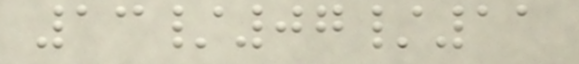13/07/11
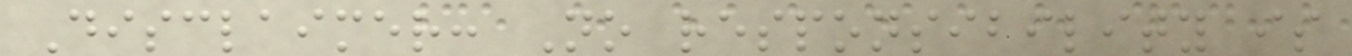Disclaimer: No responsibility is
